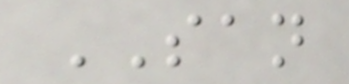SAN
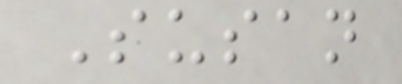Susan
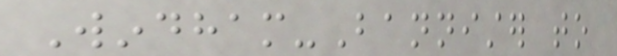Windham-Bannister to
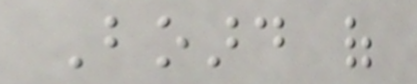Board of
